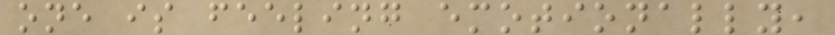one is feeling emotionally,
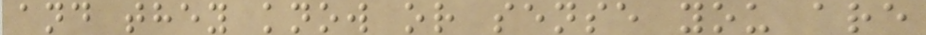and they know or sense you are
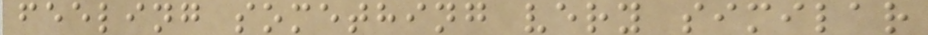feeling something very similar
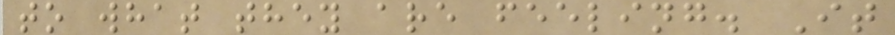to what they are feeling. It
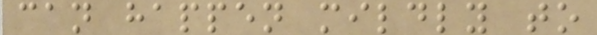can happen mildly to
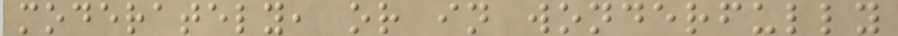moderately, or in wonderfully
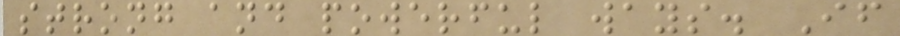strong and powerful ways. If
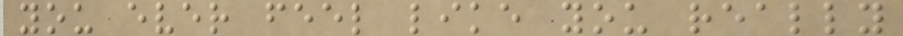you ever feel like you really
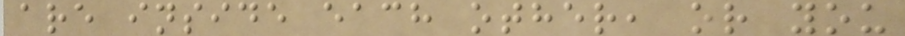are inside each other, or you
